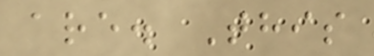are. This
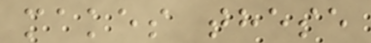makes these
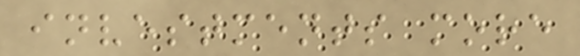investments more
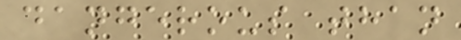dangerous than
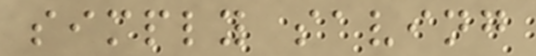simply saving
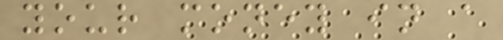your money in a
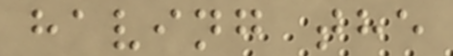having the
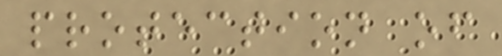protection of
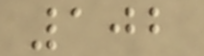102
